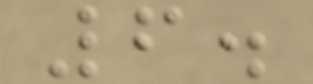6.
